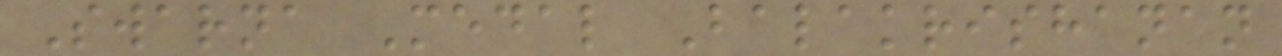Swarna Medal Balakrishanan
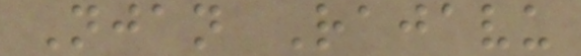Njan Rajavu
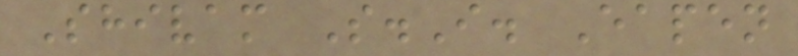Shivam S.I. Eapen
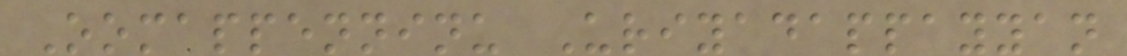Oomappenninu Uriyadappayyan
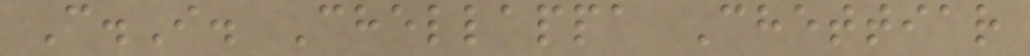C.I. Chellappa Chettiar
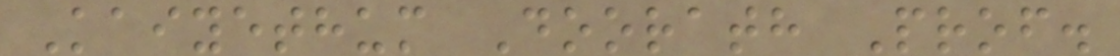Kaiyethum Doorath Prof.
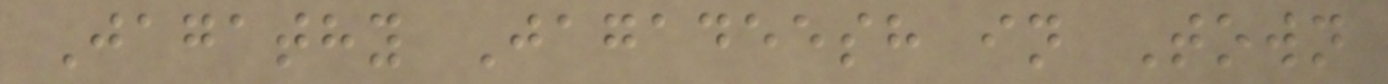Jagathy Jagadeesh in Town
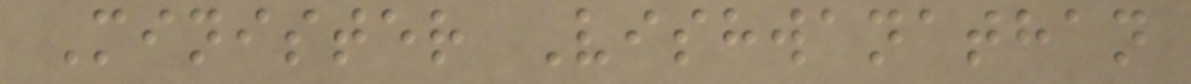Minister Vishwanathan
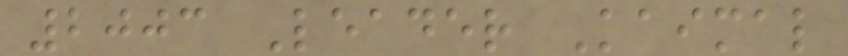2003 Leader Kaimal
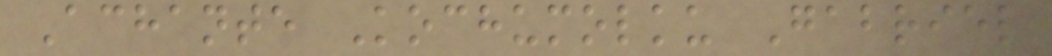Achante Kochumolku Gabriel
